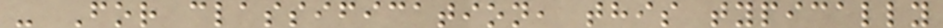- For classification, this typically
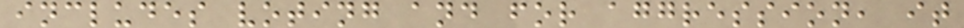includes voting and for aggression, it
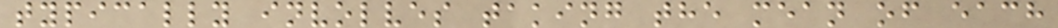typically involves taking the mean of each
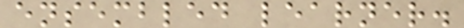ensembled learner.
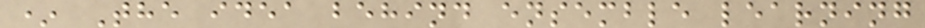* The idea behind ensemble learning
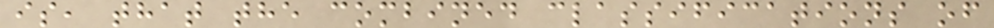is, that the combined classifications of
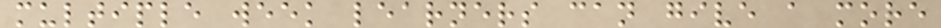multiple week learners can give a more
